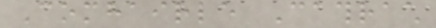Comhairle Cathrach
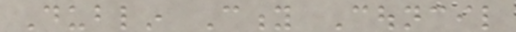Dublin City Council
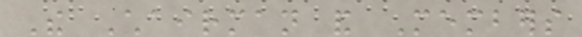The Chairman and Members
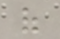of
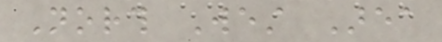North West Area
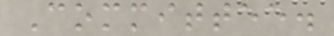Committee.
